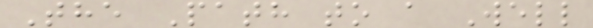The Path to a Well
